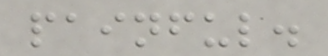painful.
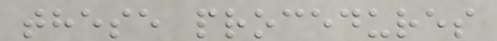these procedures
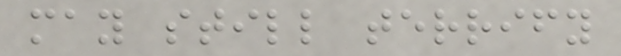may still terrify
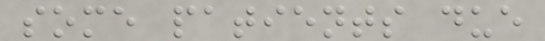some patients due
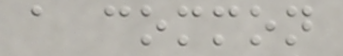a common
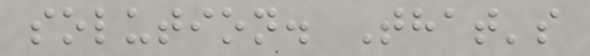solution. That's
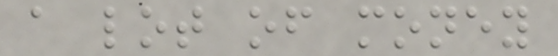a lot of money
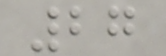27
